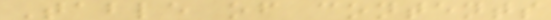Table of contents
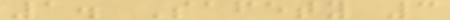1. Safety 3
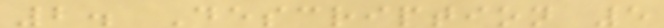2. Description 5
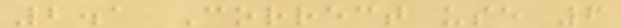2.1 Correct use 6
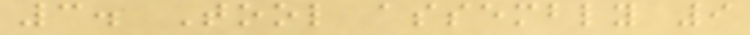3. Tool assembly 9
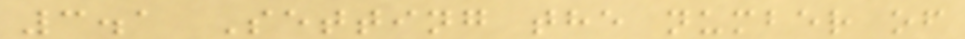3.1 Setting the number of
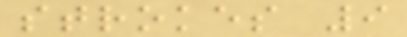strokes 9
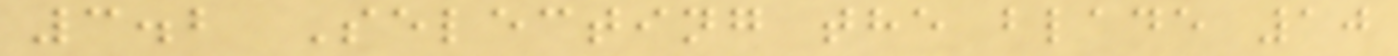3.2 Selecting the blade 10
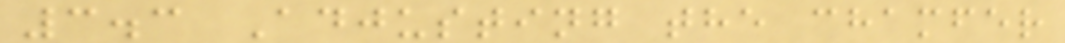3.3 Adjusting the chamfer
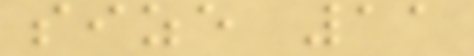size 11
